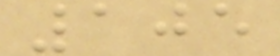105
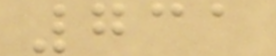731
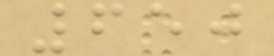650
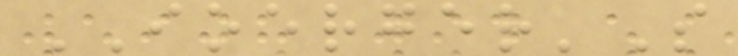IOERGER'S
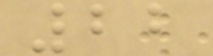22
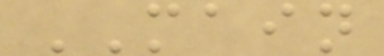MAIN
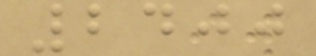2400
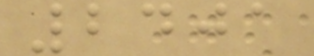2401
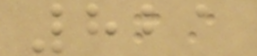821
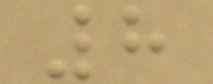8
